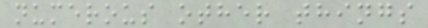numerous other things
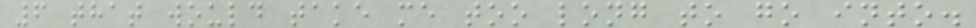6 that would take me too long to go into.
